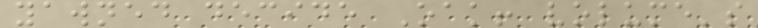yawned decide Oak! volume's
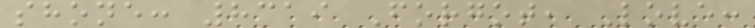shone: 8319 Forgot, Love:
